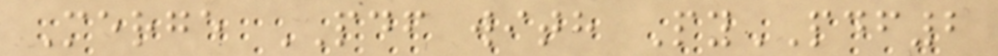Merge PDF with PyPDF2
